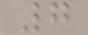7
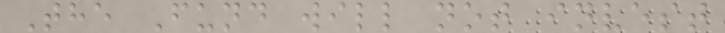The Fund will not invest
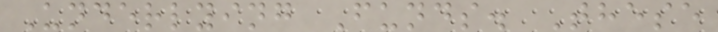Underlying Funds. These
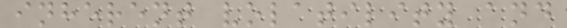inherent volatility and
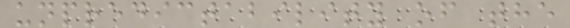unpredictability of the
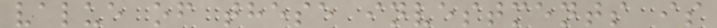value of these investments is
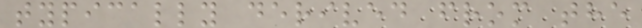typically derived from the
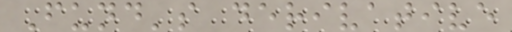Fund's derivative
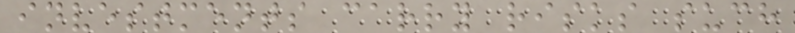investments carry risks such
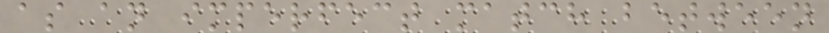as an imperfect match between
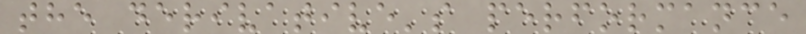the derivative's performance
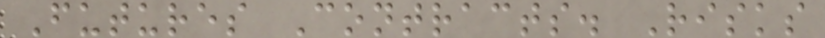Futures Contracts. Risks
